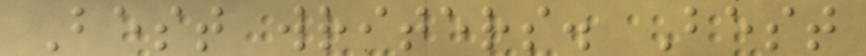Best writers. Best
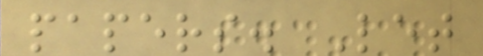papers. Let
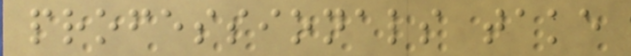professionals take
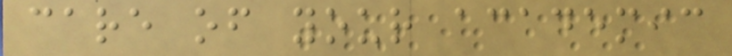care of your academic
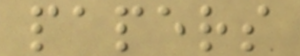papers
